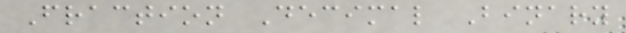Fraction Decimal Binary
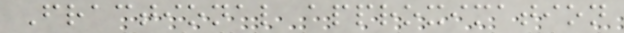Fractional approximation
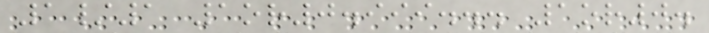1/1 1or0.999... 1or0.
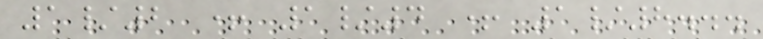1/2 + 1/4 + 1/8...
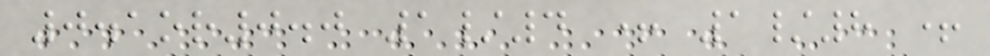0.1or0.0 1/4 + 1/8 +
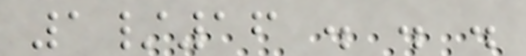1/16 . . .
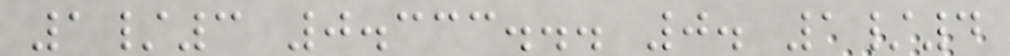1/3 0.333... 0. 1/4
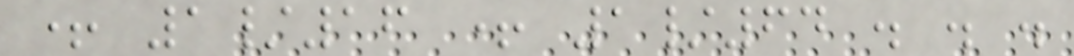+ 1/16 + 1/64 . . .
